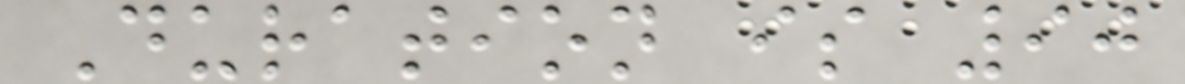Duration is 90
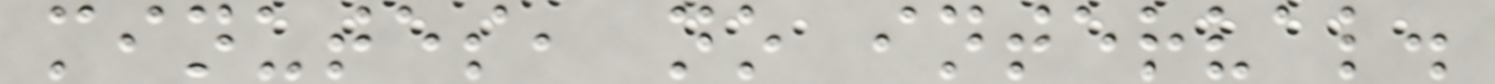minutes, no interval.
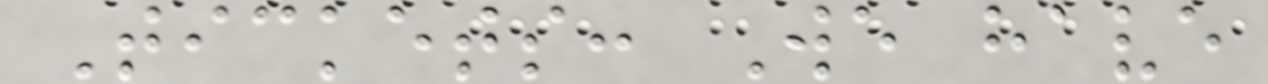Tickets: We have
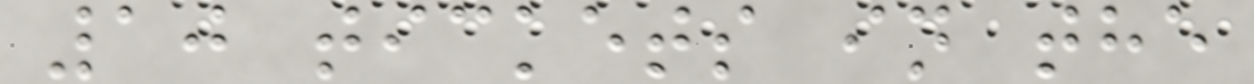10 tickets in the
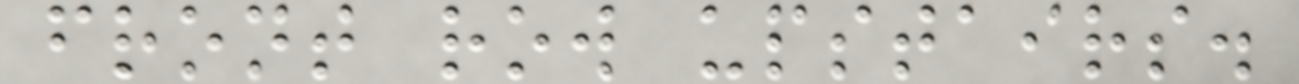front row upstairs.
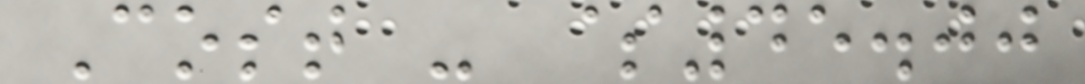Cost - $45.00
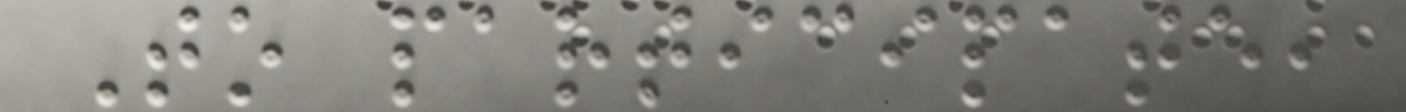To participate,
